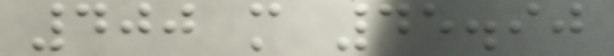400 m 45.90
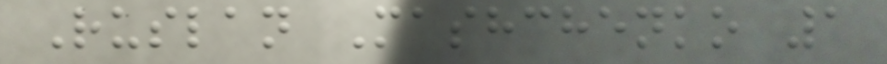Ruslan Mashchenko 1
